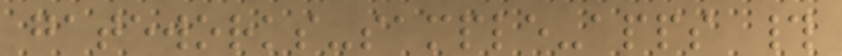gateworks-sample-apps #
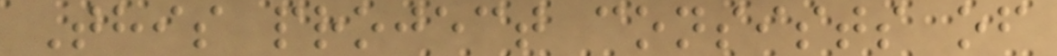This project consists of
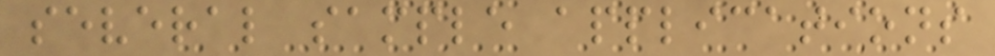several sample applications
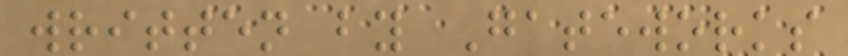written by Gateworks
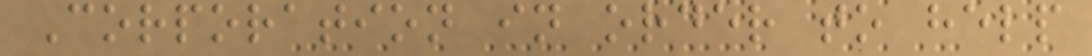Corporation in order to help
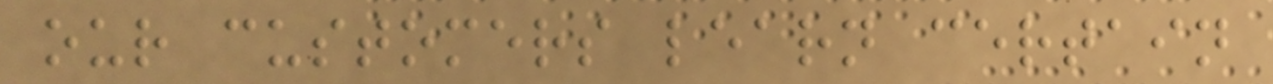our customers learn certain
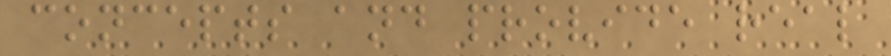concepts and provide real
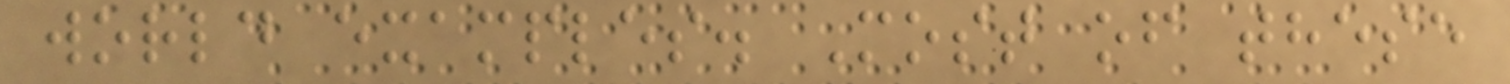world examples. Most of these
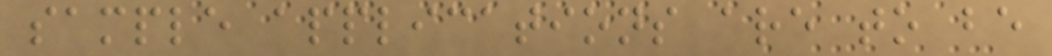sample applications are to be
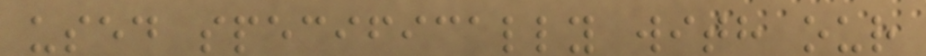used specifically with our
